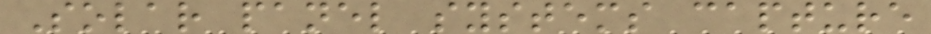Solar panel systems capture
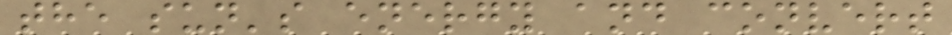the sun's energy and convert
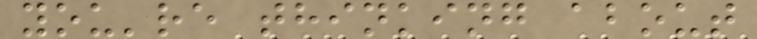you're thinking about
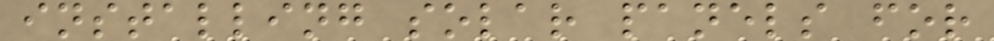installing solar panels for
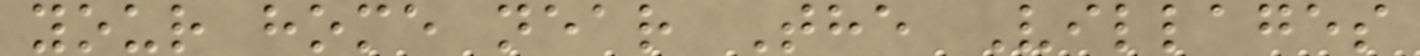your home near The Villages
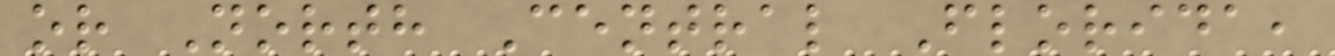or North Central Florida,
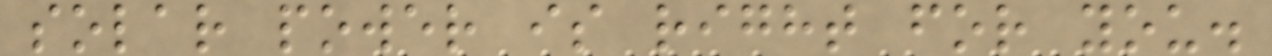solar power is right for you.
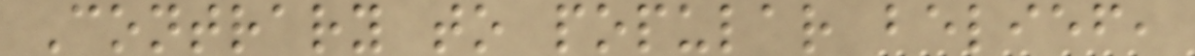Contrary to popular belief,
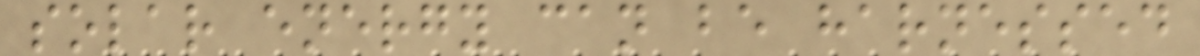solar energy can be harnessed
